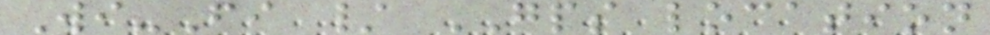Wi-Fi / GPS location
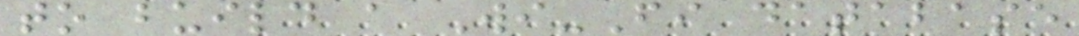to build a Wi-Fi database
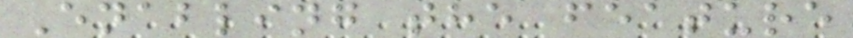Enabling the feature
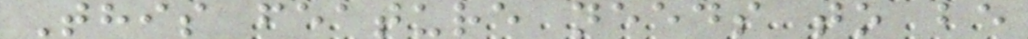This feature needs to be
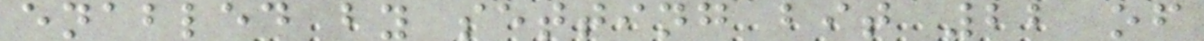enabled by setting bit 22 of
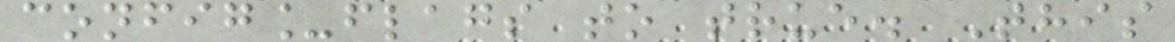config_flags to true. This
